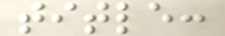title:
